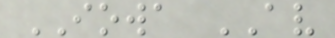IOWA AV
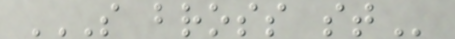S BROSS ST
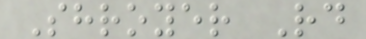Shroyer Rd
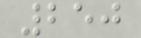250
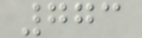773
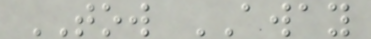TOW AWAY
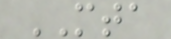MTA
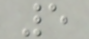5
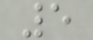5
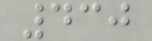430
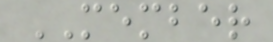MEMBER
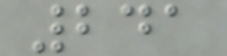241
